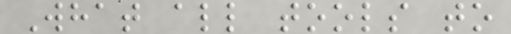What all tools to
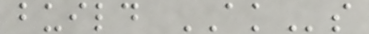build AKs
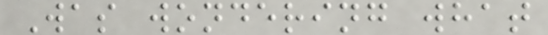Was wondering what
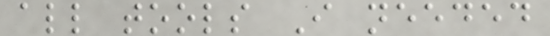all tools I needed
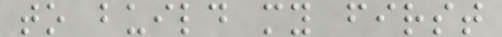to build my first
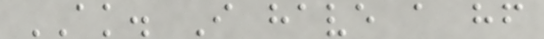AK. I have a hf
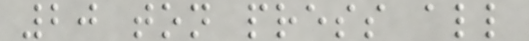20 ton press all
